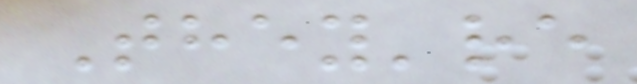They're
